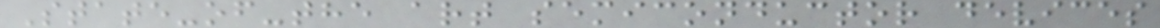State-of-the art semiconductor devices
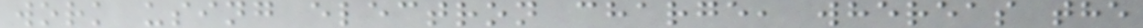work using electron charge, whereas the
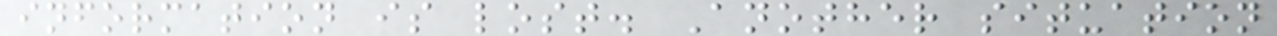information is lost. Another situation
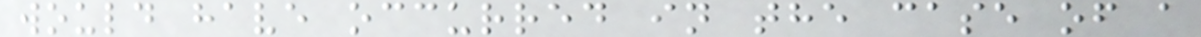would have occurred in the case of a
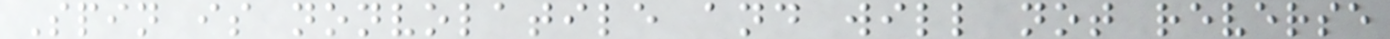Spin is nonvolatile and will not reverse
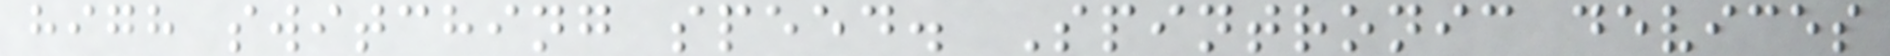high switching speed. Spintronic devices
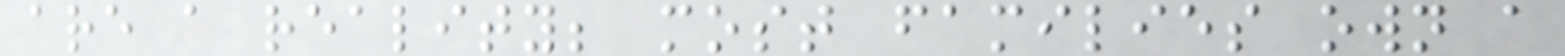are a reality; most families own a
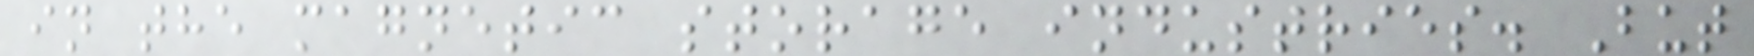in the magnetic storage industries. But
